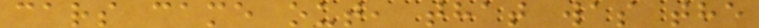cars came out, that was the
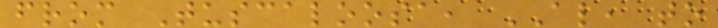from Tuscaloosa, AL, to
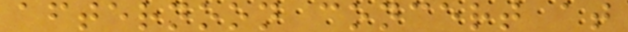afternoon concert at
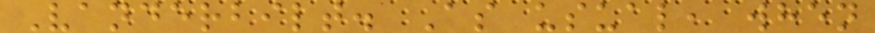Vanderbilt. As usual, when
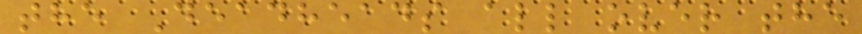the Deadheads all over the
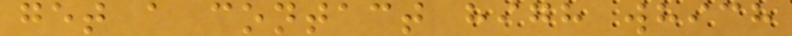get a contact high which
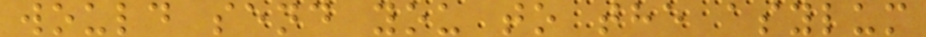would send you to the asylum
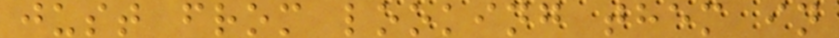just from looking them in
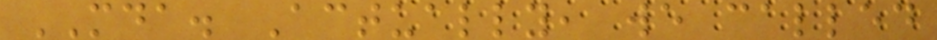MDA. Actually, we called
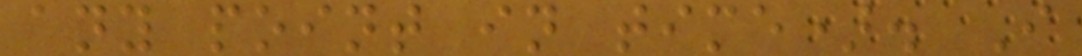any point in time). I
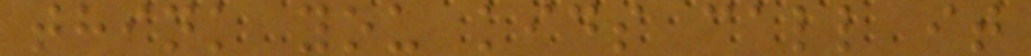think you kids call it
